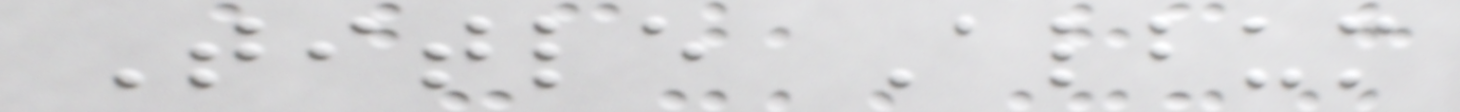Title Album
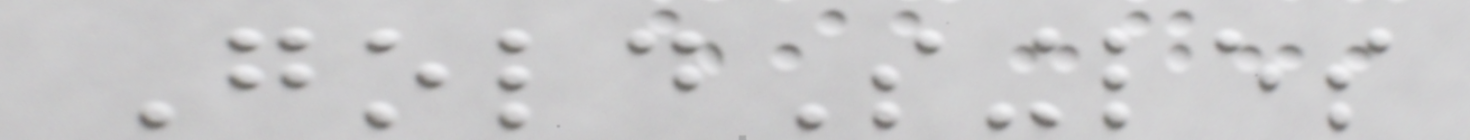GoldSingles
